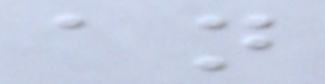an
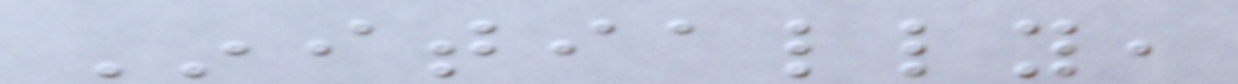Initially,
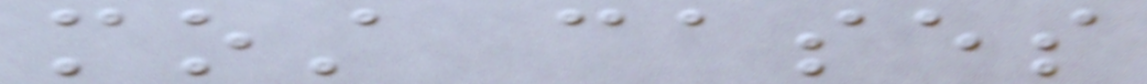most cases
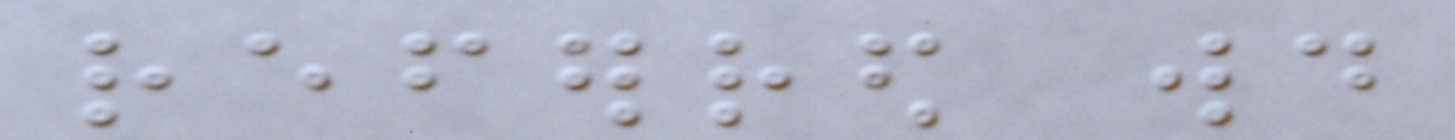referred would
